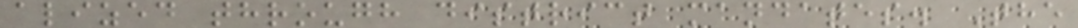alized through district mandates. The
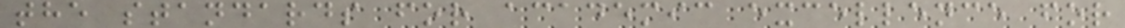the standards for academic excellence for
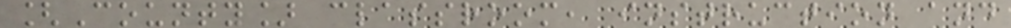[County] classroom, instruction and
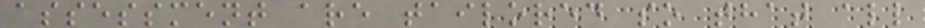assessment are tailored so that all
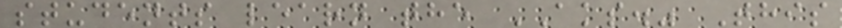students learn the AKS." This
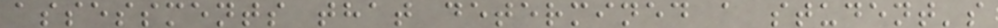assessments that determined a student's
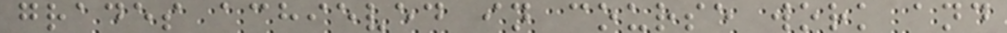grades achieved in course work and
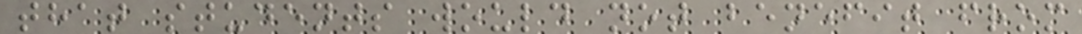that students would not benefit from
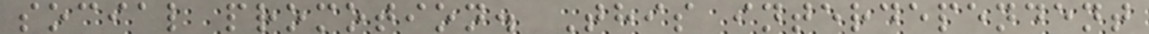social promotion. This interdependent
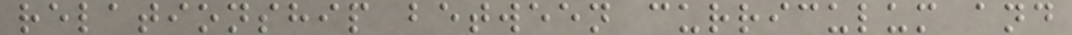relationship between curriculum and
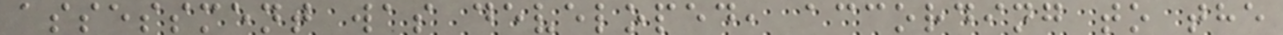assessment was developed, according to the
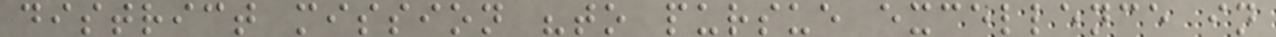district mission "to pursue excellence in
